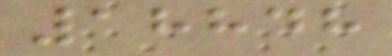18848
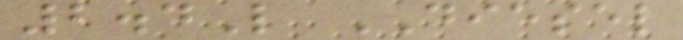2.4L DIESEL
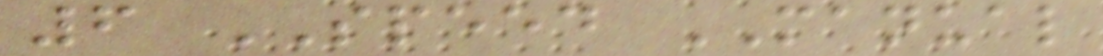6 SPEED MANUAL
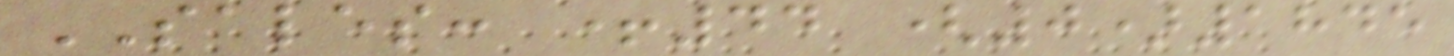SALES: +44 (0)1845
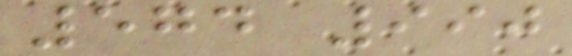574 990
